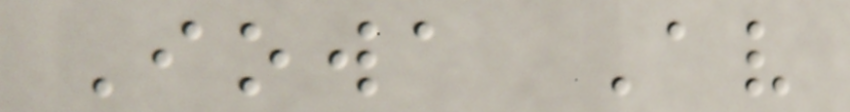Iowa Av
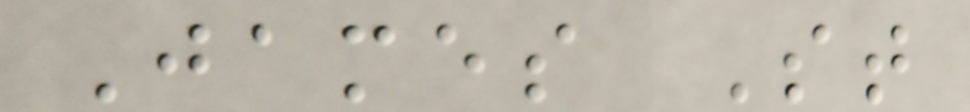James St
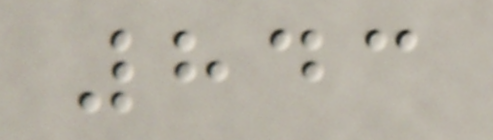843
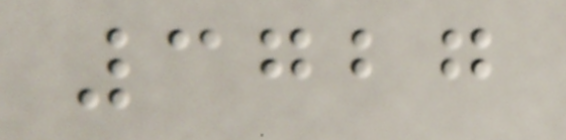3727
